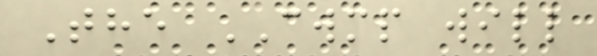The CWMP will
